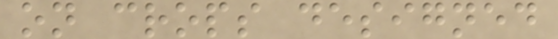on crops designed
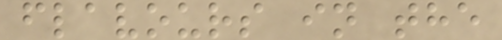flavours in the
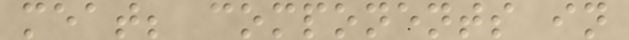meat; components in
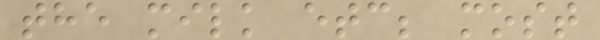the milk etc; most
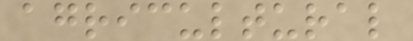agricultural
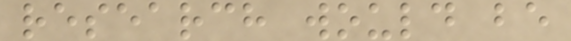research would be
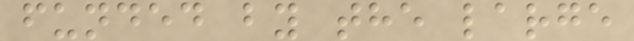funded by the large
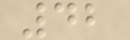42
